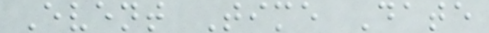Event Time Date
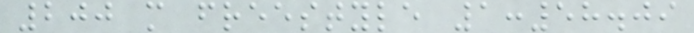200 m freestyle 1:58.09
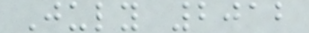July 2012
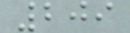209
